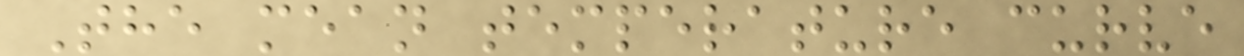The mean temperature curve
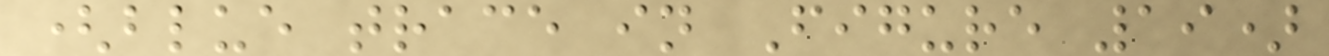(blue trace in Figure 19)
